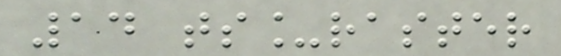14 ts_raster
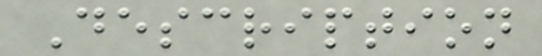Description
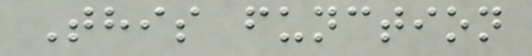This function
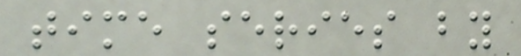time series by
